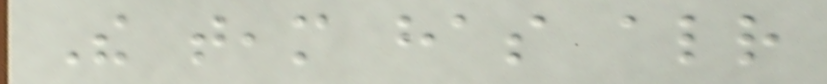The team has already
